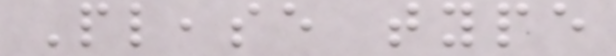Please type
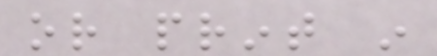or print in
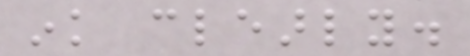ink clearly.
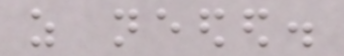as needed.
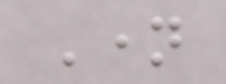Name
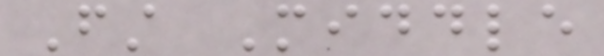First Middle
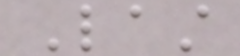Last
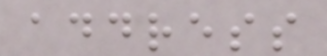address
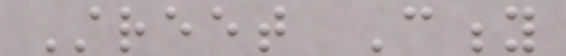Street City
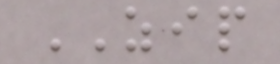ZIP
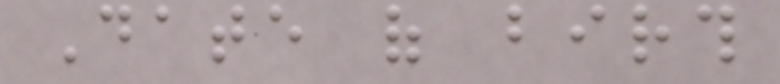Date of birth
